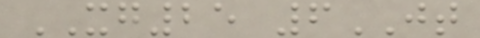XG25 6JT
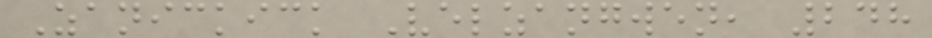Zanickick Velzangwen, 248
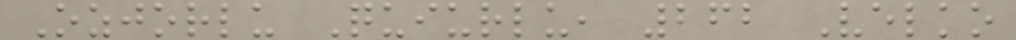Ozjorlu Quiurlu, 262 Velko
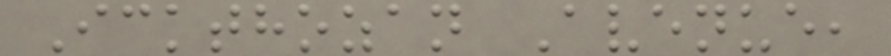Ickthozan Avenue,
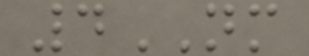4NM
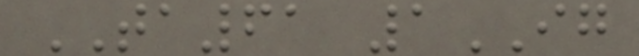TA61 1IG
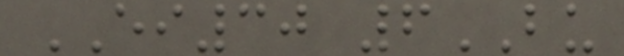EI30 6BU
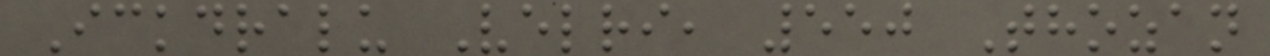Ickdralu Velri, 550 Thozan
